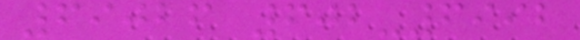69026 602-6992
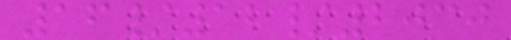16/12/2030
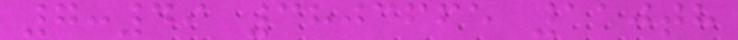7:49 3803665 110th
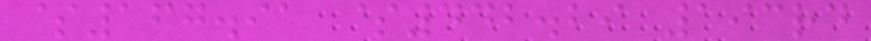$167.91 $442.29 193rd
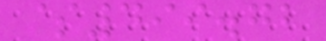$499.72
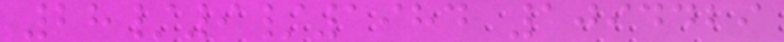28/9/1984 1094429
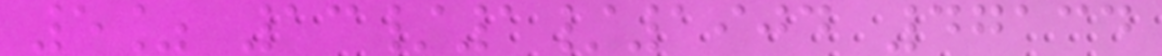5% 13/1/1904 47134
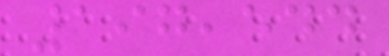197,544
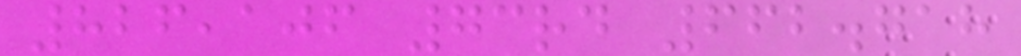826,106 73rd 662.718
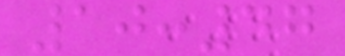10:47
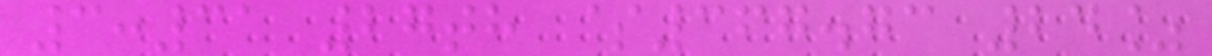3:31 27th $367.73 24%
